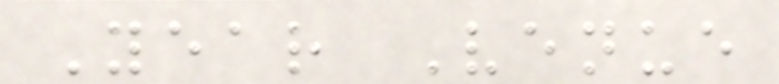Year Venue
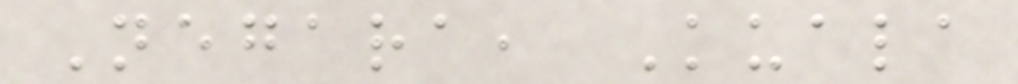Negara, Kuala
